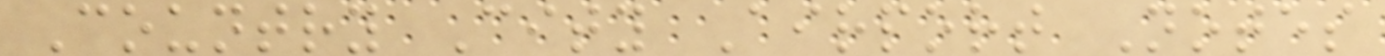Country City Airport Notes
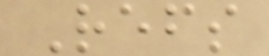Refs
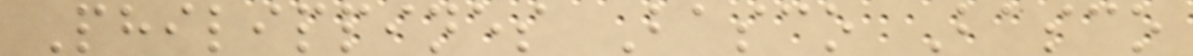Philippines Basco Basco
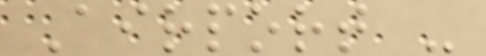Airport -
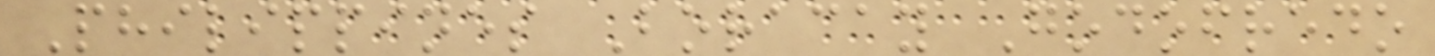Philippines Boracay Godofredo
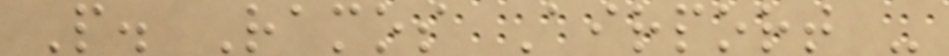P. Ramos Airport -
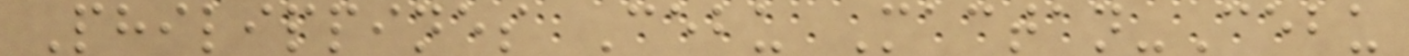Philippines Cebu Mactan-Cebu
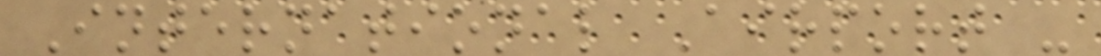International Airport -
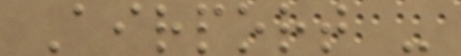Airport -
